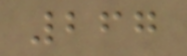267
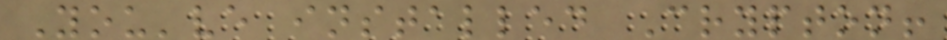You've installed Crypton!
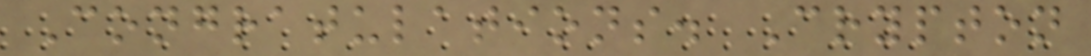Congratulations. Crypton
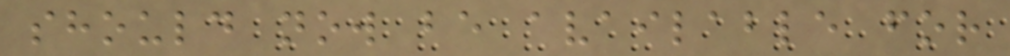should now be available for
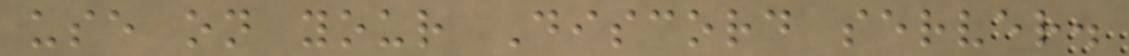use on your Discord server.
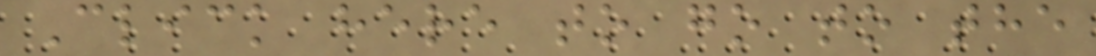Click here to go to the
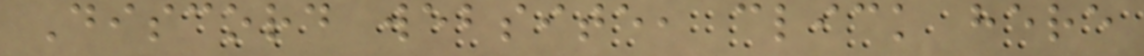Discord website, click here
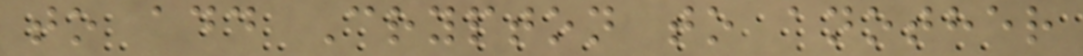to add Crypton to another
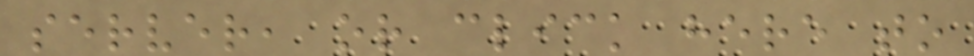server, or click here to
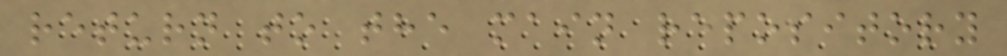return to the main repository
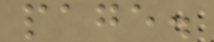page.
